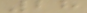28
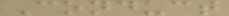Conduct
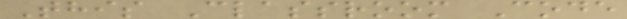This Classroom Code
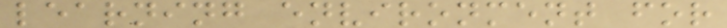learning environment for
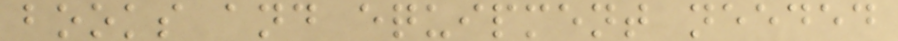books and equipment needed
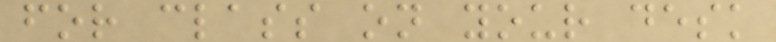for class on your desk
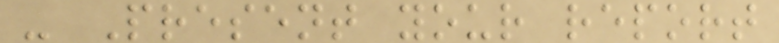- Present your report
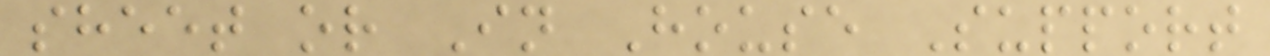sheet or In House Support
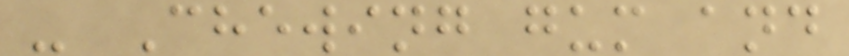- Chewing gum and
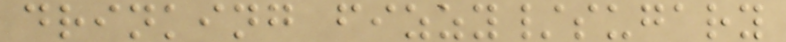drinking fizzy/sugary
